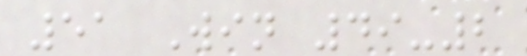51 Win 49-2
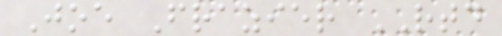Joe Frazier RTD
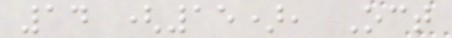14 (15), Oct
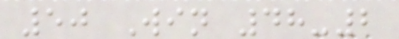50 Win 48-2
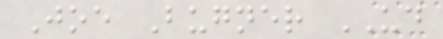Joe Bugner UD
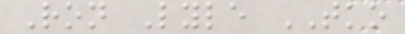Ron Lyle TKO
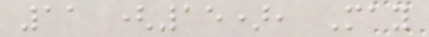11 (15), May
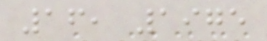16, 1975
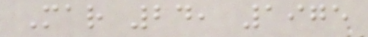Mar 24, 1975
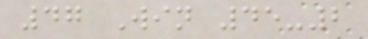47 Win 45-2
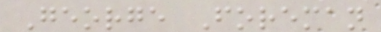George Foreman
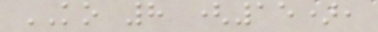KO 8 (15),
